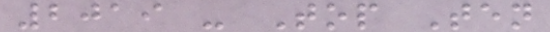2019 - Top Ten
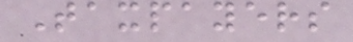Taxpayers
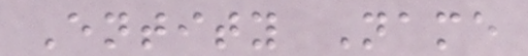Entity Name
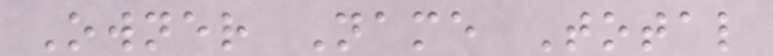Owner Name Total
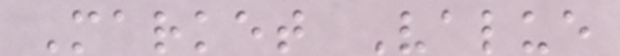Market Value
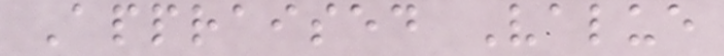Appraised Value
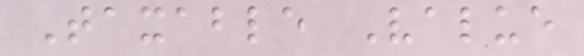Taxable Value
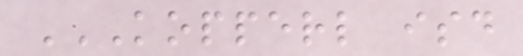KOPPERL ISD
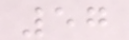57
